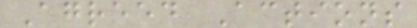Agreed Actions
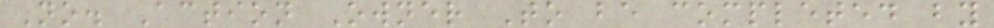No. Action Owner To be completed by
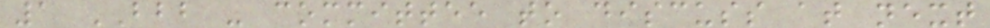1 BBB - committee to discuss at next
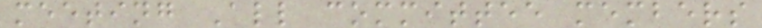meeting All committee members
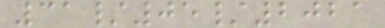31/05/2021
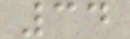34
